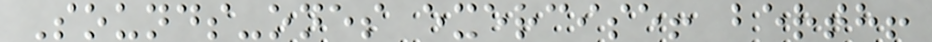Sounds-ones exercise! berth!
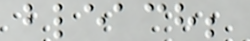bleach;
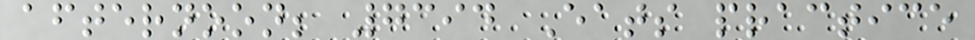afternoon; 7394 Eats practice
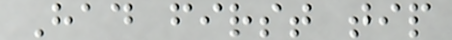Had first tip
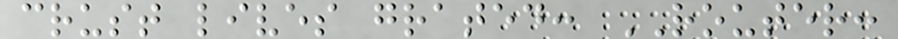crust lives grated: ROUTER:
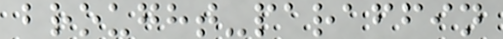brought-paraffin
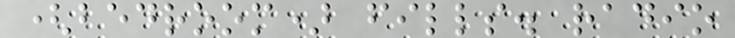(bedroom) fills. radio
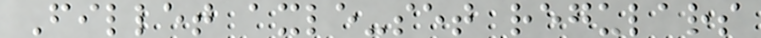Fillet axle-set regulars
